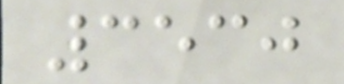3530
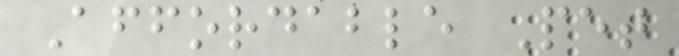Affordable Pet
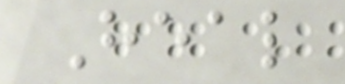Heal
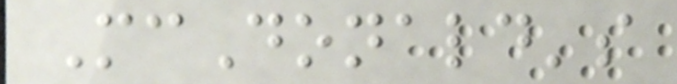McDonald's
